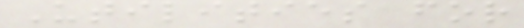Utilities for
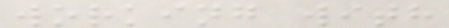working with
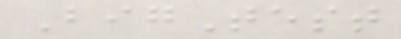BigTest
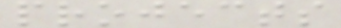projects
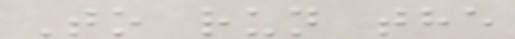To run the
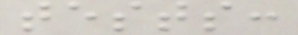tests:
